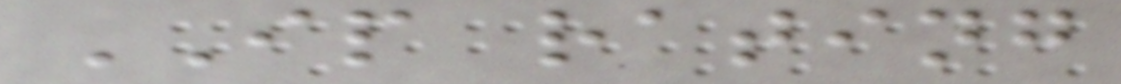IP rating
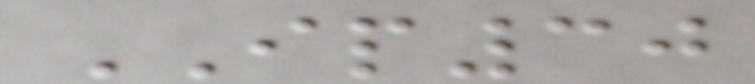IP30
